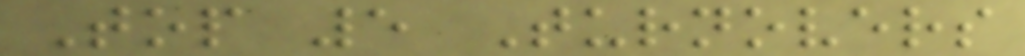Top 5 Turnovers
